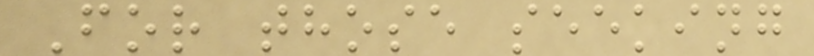For those seeking
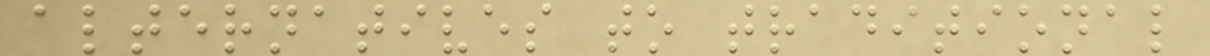alternatives to traditional
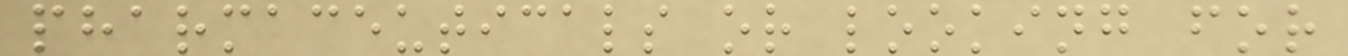pharmaceuticals or looking for
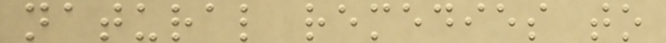natural remedies to
